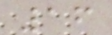16
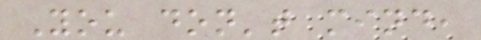You don't mind,
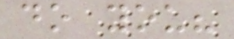do you?
